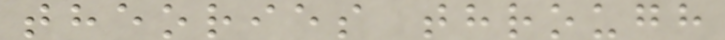theories through
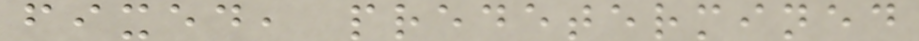fixed, predetermined
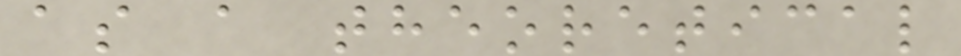as a theoretical
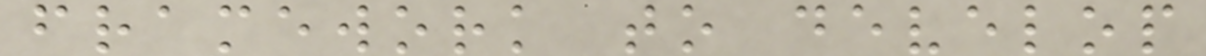framework to develop
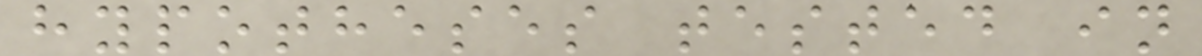hypotheses tested in
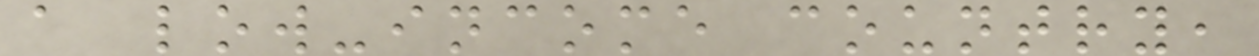a low-income country,
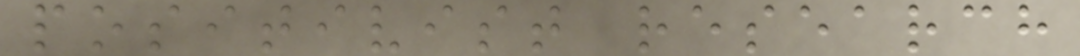positivist research
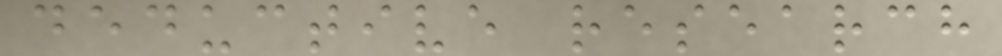deductive research
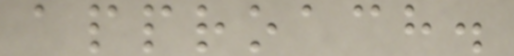approach.
